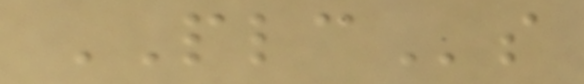PLCs
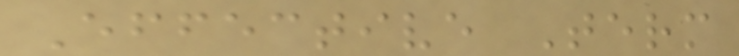Effective Term
